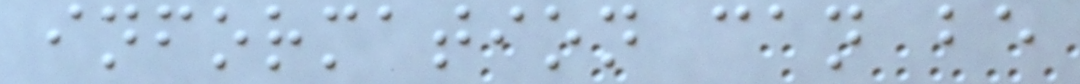information can be
